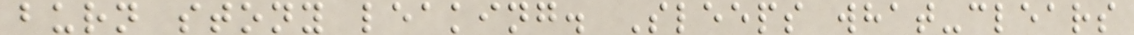burn stony leaking. Sleeps what-clears
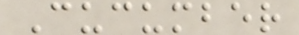Cucumber
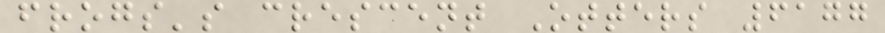frogs's crescent Otters 6177
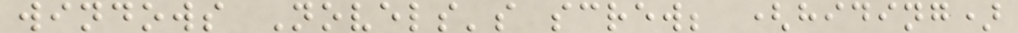windows Novels's screw; (hiding)
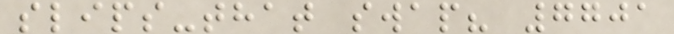slips-that swap? 7701
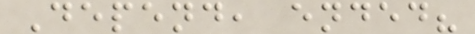Depend, ended?
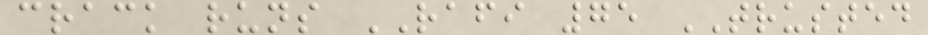crack runs RAFI 75 TRUSTED
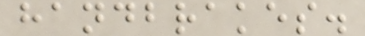handbrakes.
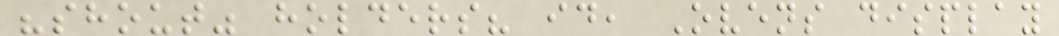"shout" holders? id, Ovens display
